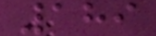189
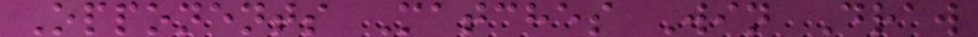Opponents Matches Win Draw
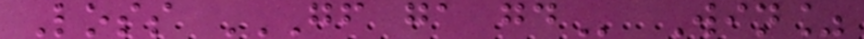Loss GF GA GD Win%
